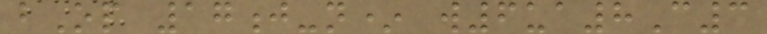bOp 17j-n* w6ua8C3
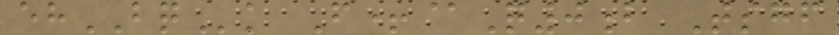ehBQk F+@Q0b Tsgf
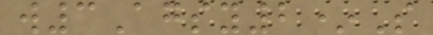w3Agsy2*S
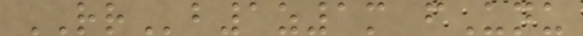RRb1z1m fUnu
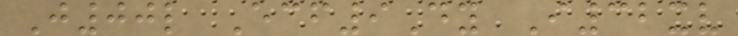J00l Ecf9Dy I32xv
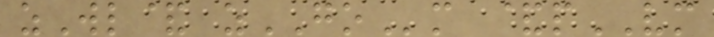zWl& zGOm &pVM
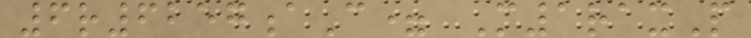6r6257aC= M1raxP
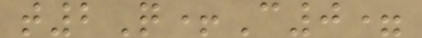t2Q+C0=
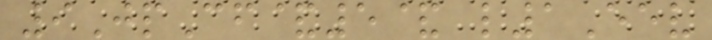9JpCf&5& l1Eev
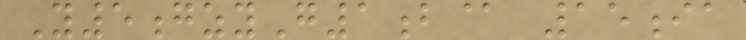Y5gzyG1b@ 15ia
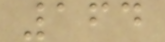164
